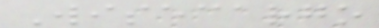Wisecargo
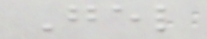Gel
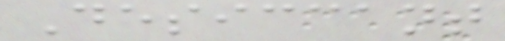Desiccant
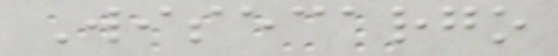Wisecargo
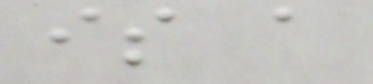is a
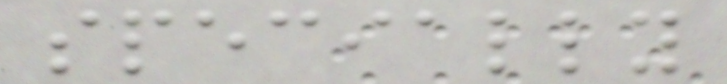specially
